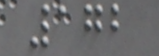172
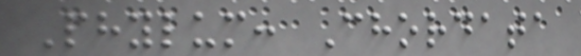Phylum: Chordata
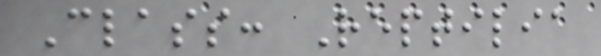Class: Reptilia
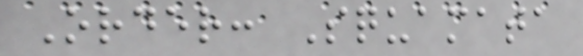Order: Squamata
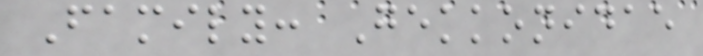Family: Gekkonidae
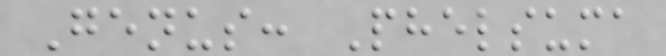Genus: Phelsuma
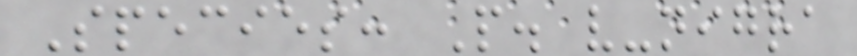Species: P. v-nigra
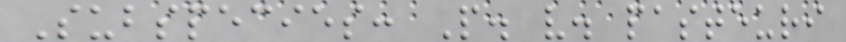Subspecies: P. v. pasteuri
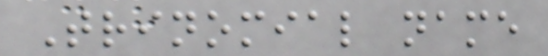Trinomial name
